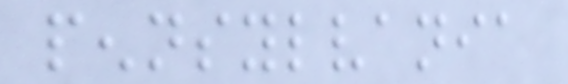pennsylvania
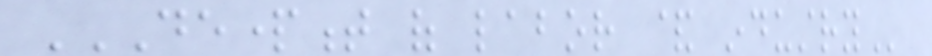DEPARTMENT OF LABOR & INDUSTRY
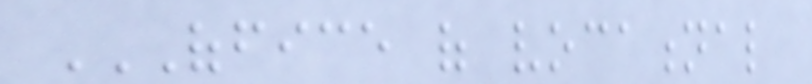OFFICE OF VOCATIONAL
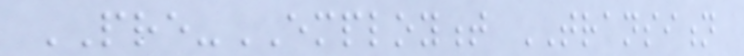PRE-EMPLOYMENT TRANSITION
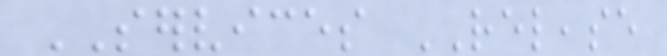SERVICES RELEASE
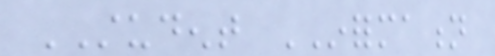STUDENT INFORMATION
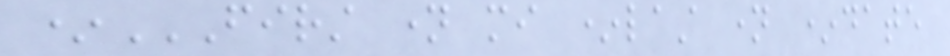*FIRST NAME MI *LAST NAME *DATE
